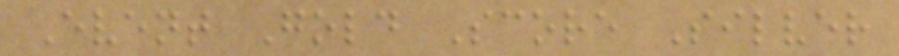Event Gold Score Silver
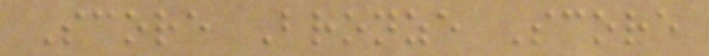Score Bronze Score
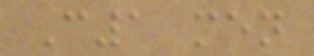C1 men
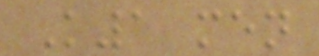K1 men
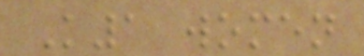K1 women
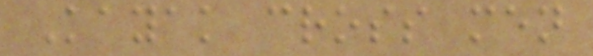Kayak cross men
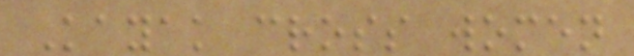Kayak cross women
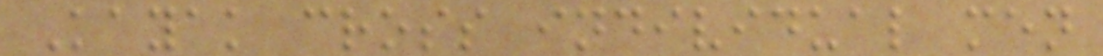Kayak cross individual men
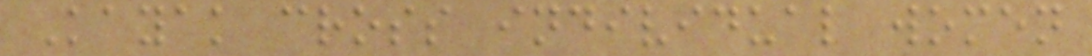Kayak cross individual women
